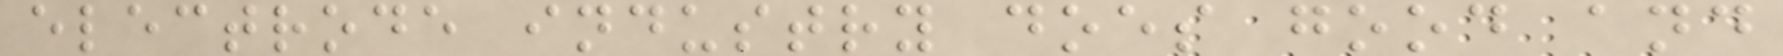electrode industry does good and
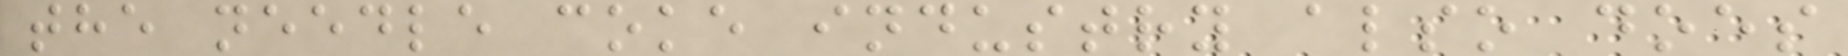the needle coke industry also does
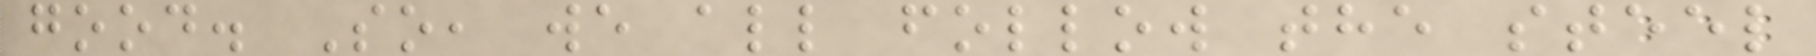good. So, we all follow the steel
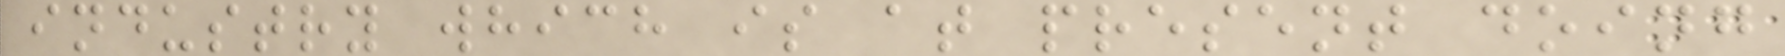industry which is at present doing
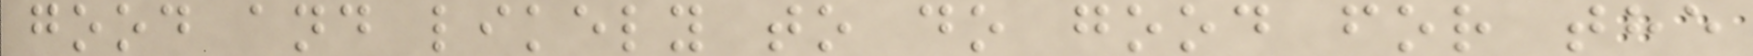good and likely to do good for the
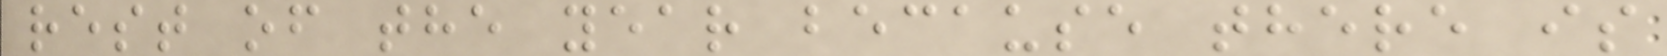rest of the year because there is
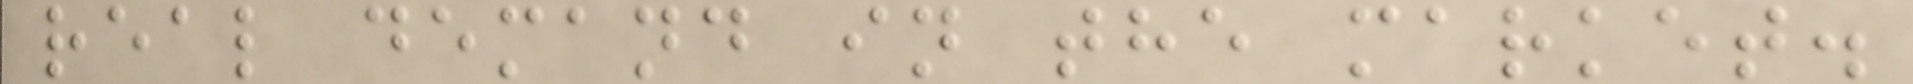real demand in the market.
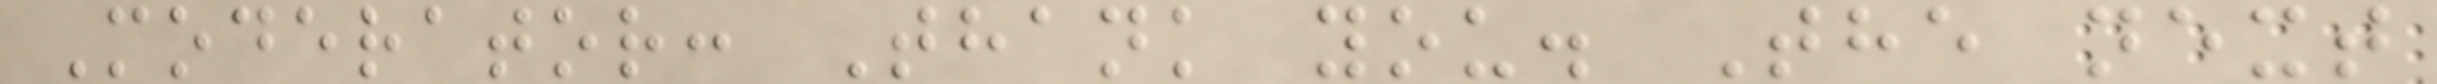Moderator: Thank you. The next
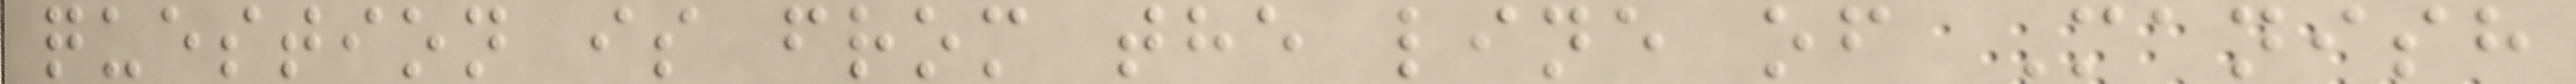question is from the line of Manish
